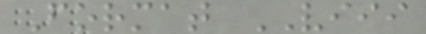Format VIII
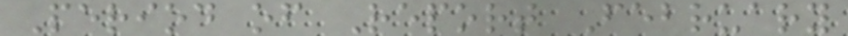Period of Report February
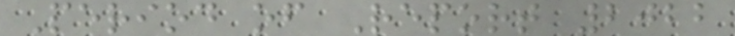Period of Report 2022
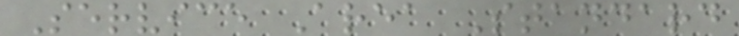Service Area Standard
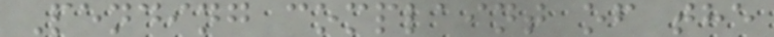Pending complaint of the
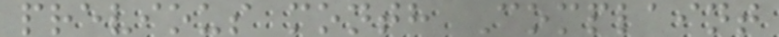previous month Complaint
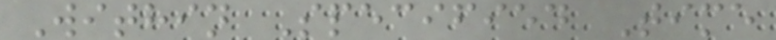Within Specified Time
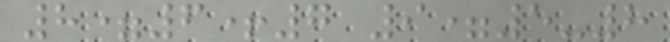8=6+7 9=5-8
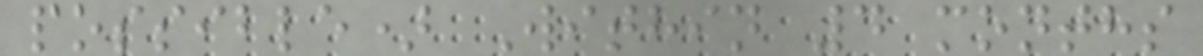possible) Within 4 months
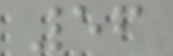56
